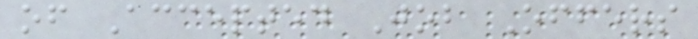of Accepted Job Offers
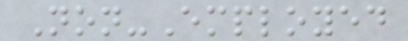Non-Employed
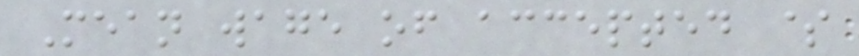Mean wage of accepted $
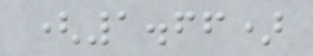(1.66)
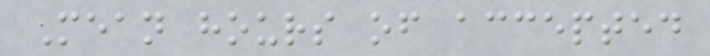Mean hours of accepted
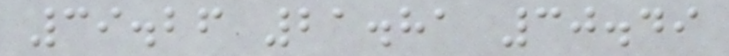39.26 21.81 30.49
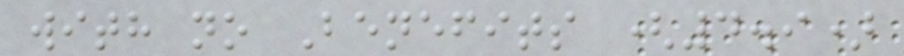with no Benefits (4.9)
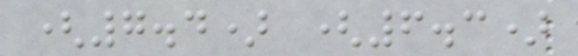(7.4) (6.3)
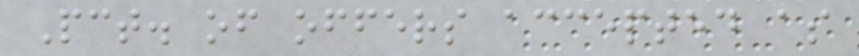Pct. of offers accepted as
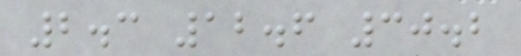2.3 12.6 30.2
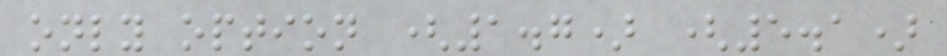only option (1.7) (5.1)
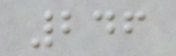246
